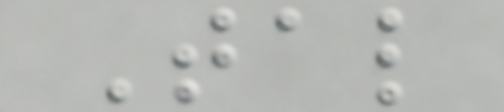Tal
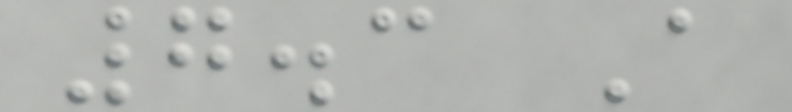7.3 A
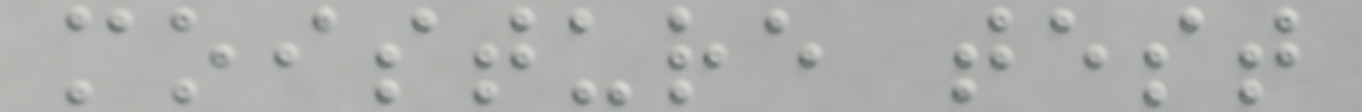moisture test
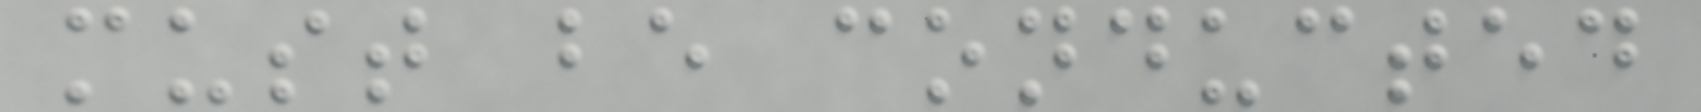must be conducted
